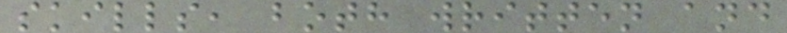skills, both written and
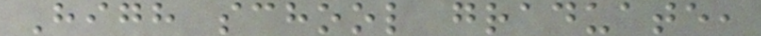High school graduate,
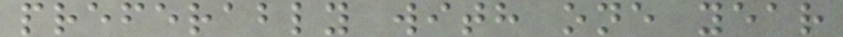preferably with one year
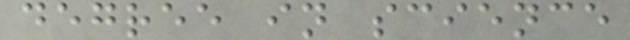degree in science
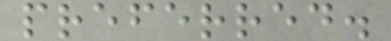preferred.
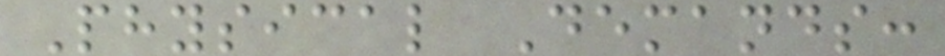Physical Demands:
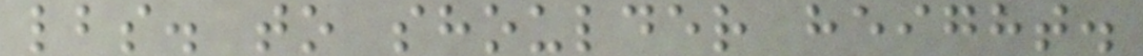lbs. to shoulder height.
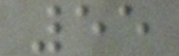55
